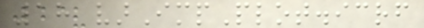18 varImpPlot.icrf
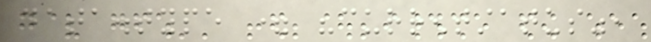data.type = "currentstatus",
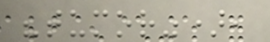"tumor"),
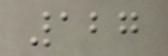127
